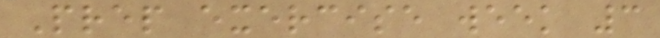Prep exercise week 3
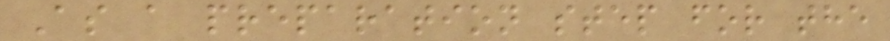As a preparation step for the
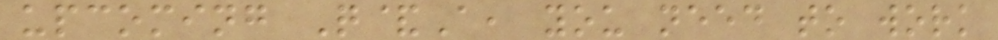upcoming Q&A, you need to work
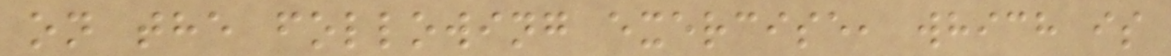on the following exercise, which is
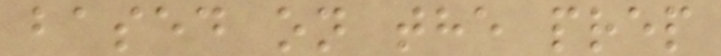based on the prep
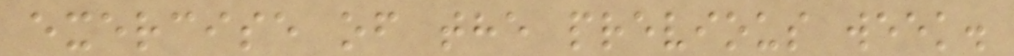exercise of the previous week.
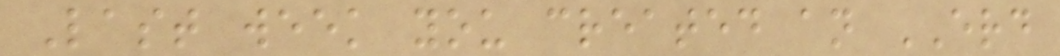Last week you created an ERD
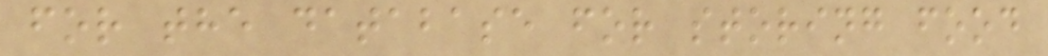for the database for storing food
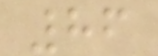86
